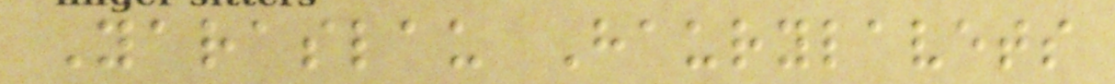Yaraslau Haurylavets
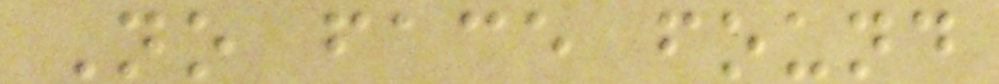No face found
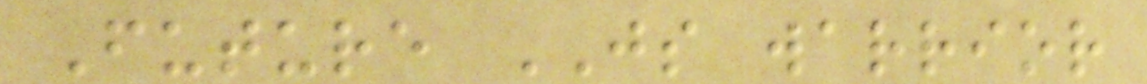Future JS warrior
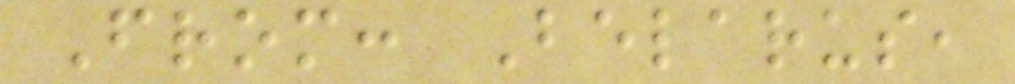From: Belarus,
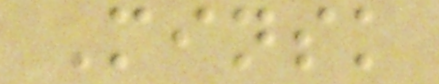Minsk
